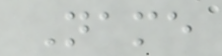Name
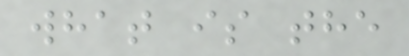what is the
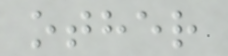other
